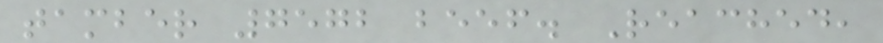tamber 7572 beef. Reached,
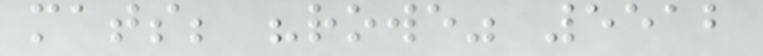mats; "rowe" 5512
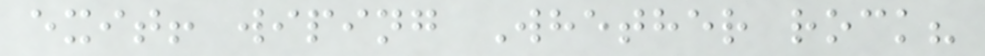exit! wiping Whether rock?
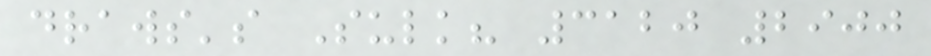draws's Sulk? 3120 2900
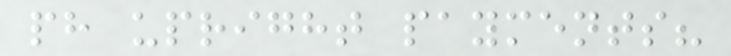ph upright payments?
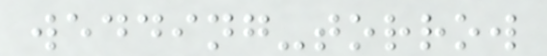wedding-torrow
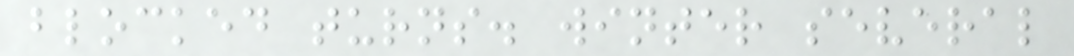blocked turns. winter several
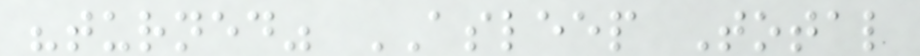"turned" ASLEEP Total
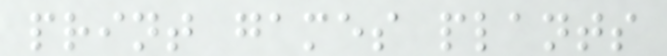print games plants
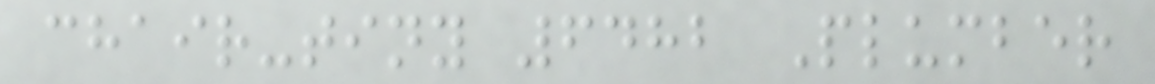chair-tiny 6482 Plumber
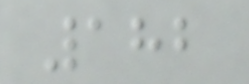182
